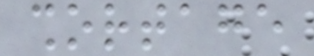shortage
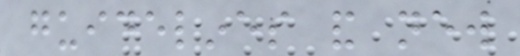guidelines and new
